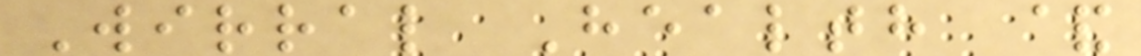Wirral Health &
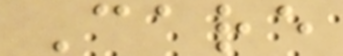Care
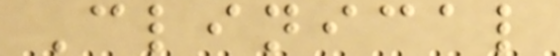Clinical
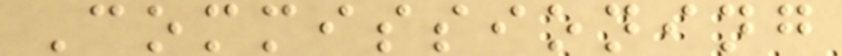Commissioning
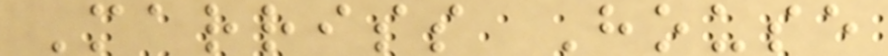Marriss House
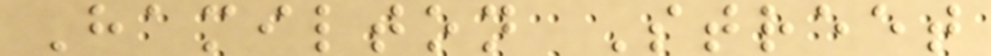Hamilton Street
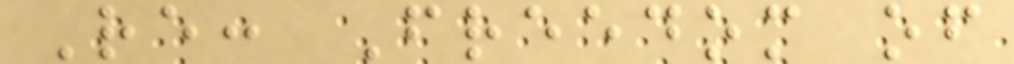Re: Freedom of
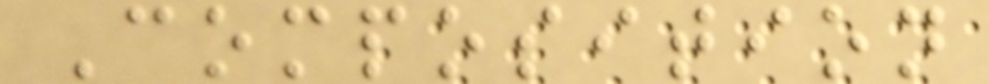Composition
